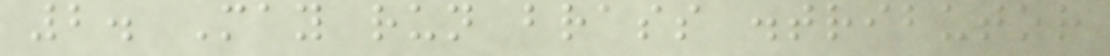2. May run brass distributor
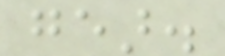gear.
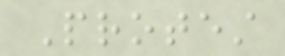Protest
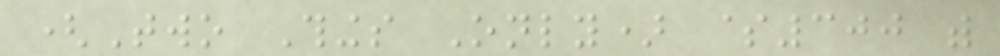(Two Things Only) $300 with
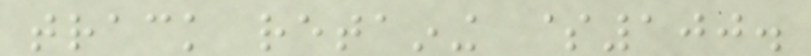track retaining $100.
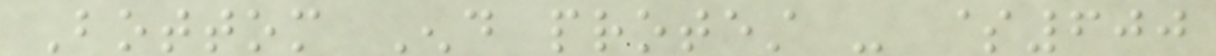Bottom End protest - $600
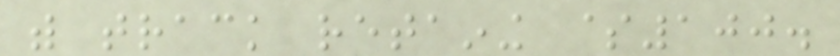with track retaining $100.
